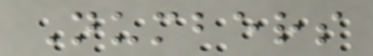Numbers
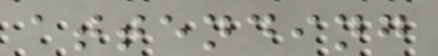attending
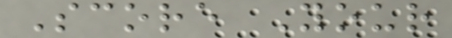Score Your
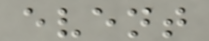event
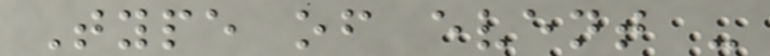Type of event -
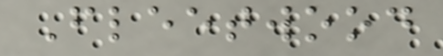Fleetwood
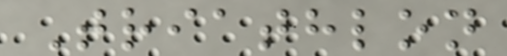Triathlon
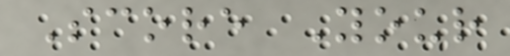Score Your
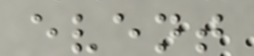event
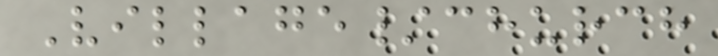Village/church
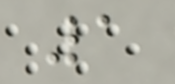1
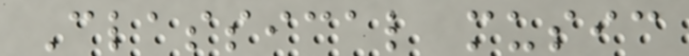Classical music
